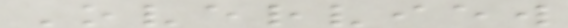Overview
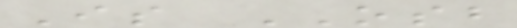Is OSB
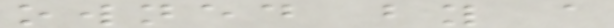owned by a
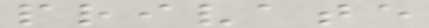private
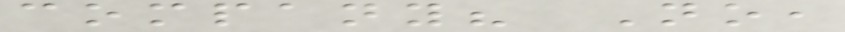company? No,
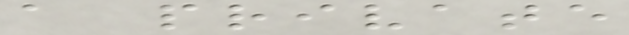a private
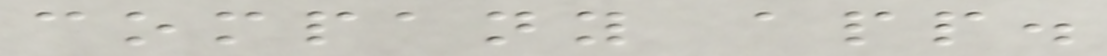company app.
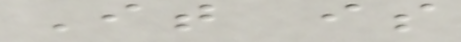It is
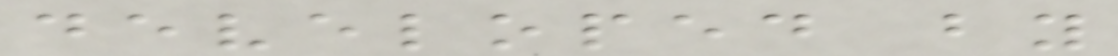developed by
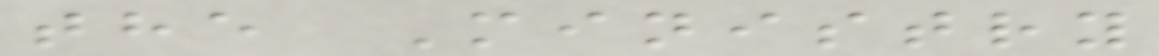the Ministry
